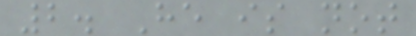2. He is not
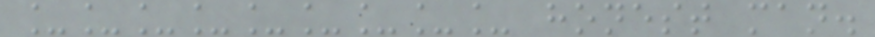_________ honest man.
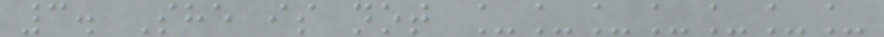3. She is not _______
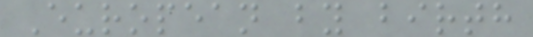European by birth
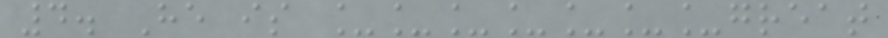4. He is _______great
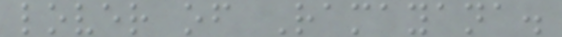lover of Ramayana.
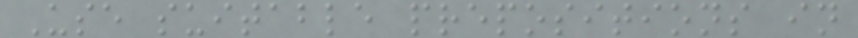Use suitable prepositions in
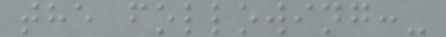the following:-
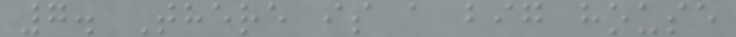7. There is a big house
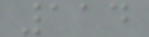114
